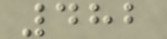482
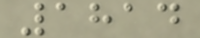1814
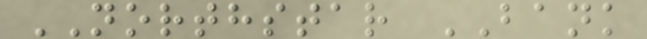NORTHSTAR BANK
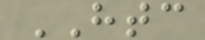HTC
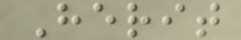Herit
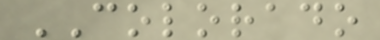COLORADO
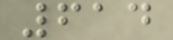614
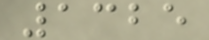1325
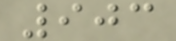903
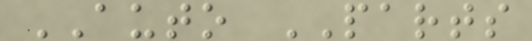AUTO PARTS
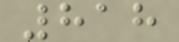818
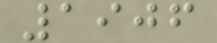1906
